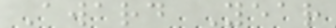Award Year
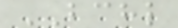BCHL
